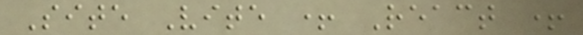Site Vite + React +
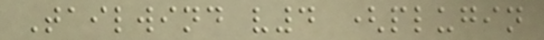Tailwind v4 (plugin
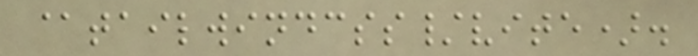@tailwindcss/vite).
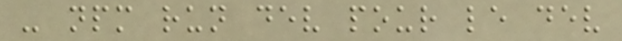- npm run dev pour le dev
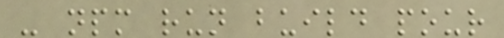- npm run build pour
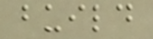build
